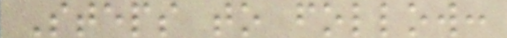Steps to follow:
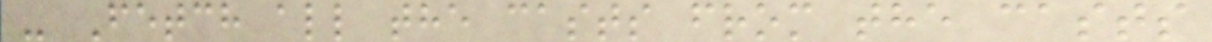- Fetch all the casts from the casts
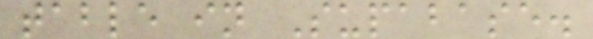table in Supabase.
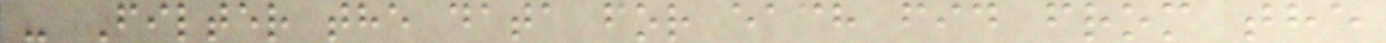- Filter the data for each fid from the
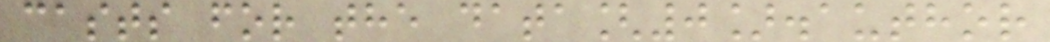casts for the data[0].author
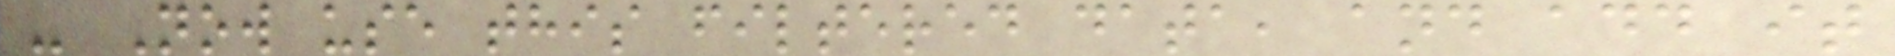- Now use this filtered data, and add it
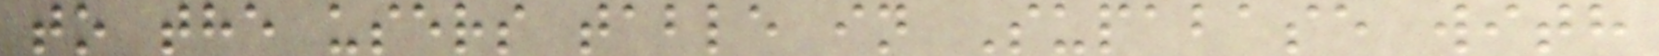to the users table in Supabase with
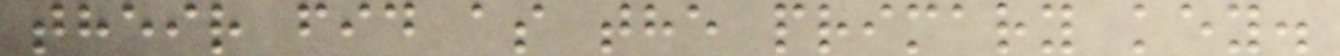their fid as the primary key.
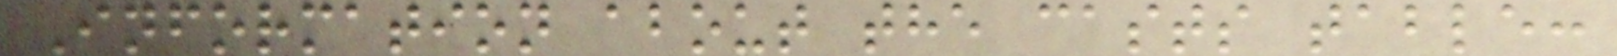Information about the casts table:
